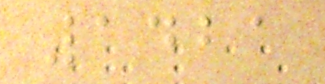1421
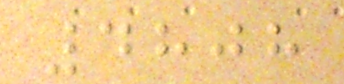4808
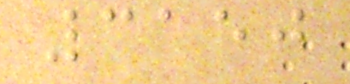3150
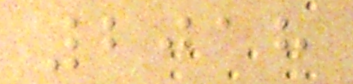2018
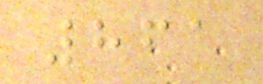861
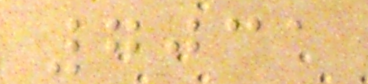7031
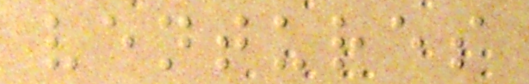ventures
